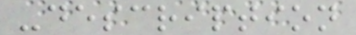-description
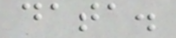data.
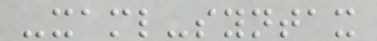-xaml-syntax
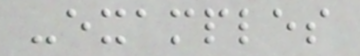-examples
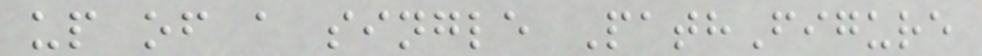up of a single PathFigure
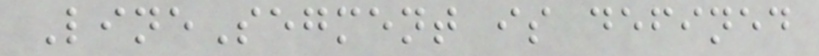LineSegment is defined
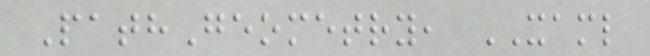PathGeometry, XAML
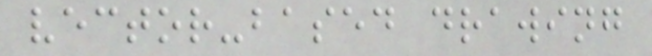vector-based drawing
